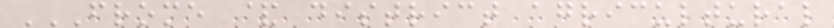FROME & DISTRICT AGRICULTURAL
